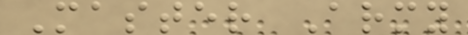Master Army
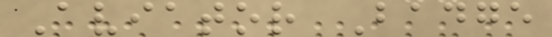Aviator Badge
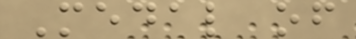Medal of
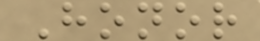Honor
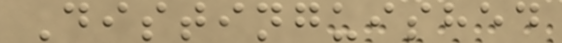Distinguished
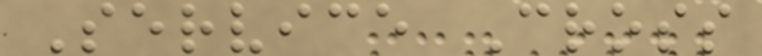Service Cross
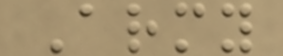Army
